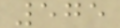575
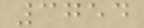3754
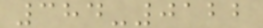384-0122
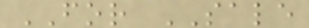FOR SALE
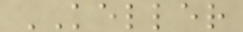KELLER
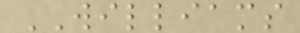WILLIAMS
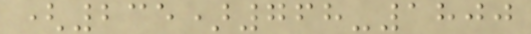(235)768-1800
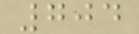704
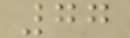77
